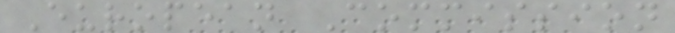European Commission
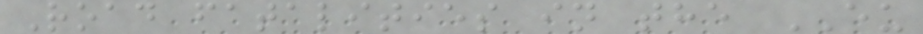Road fatalities in the EU
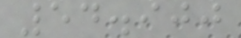54.900
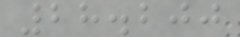28.200
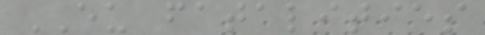EU fatalities
